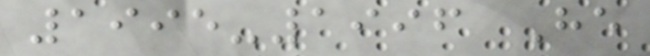1995-1996 He
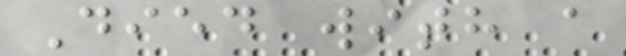Died with a
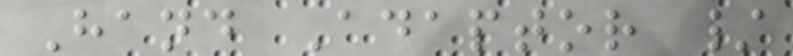Hand Adaptor /
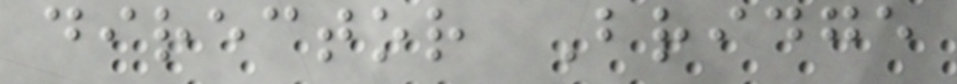director Bridge
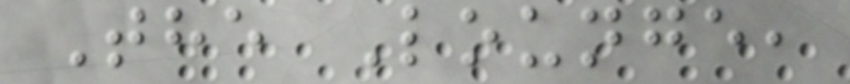The Lounge,
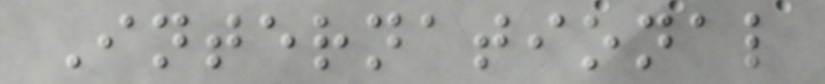International
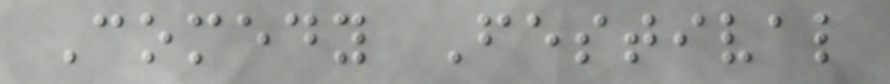Comedy Festival
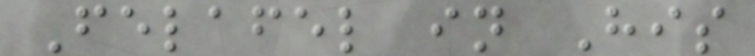Felafel in His
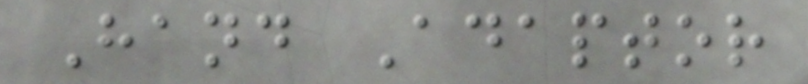Hand Adaptor
